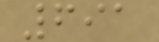691
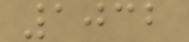1032
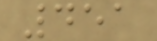451
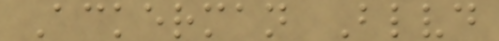Ackerman Blvd
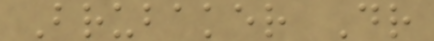Brubaker Dr
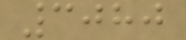3080
